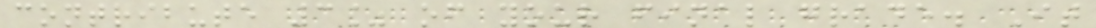contribute 3% of your final grade. It
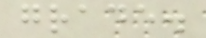grade.
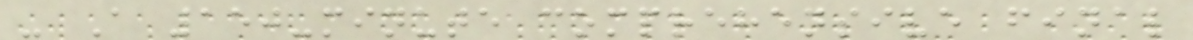- A 150-minute comprehensive final
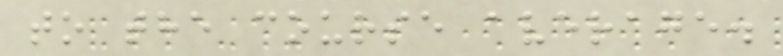to the course average.
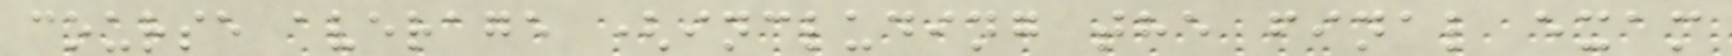course average (including the final exam
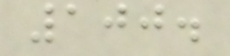100.
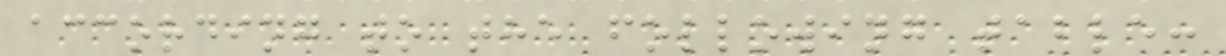according to the following table:
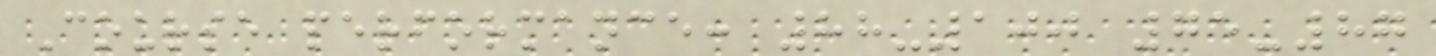Course performance: 88-100 75-87
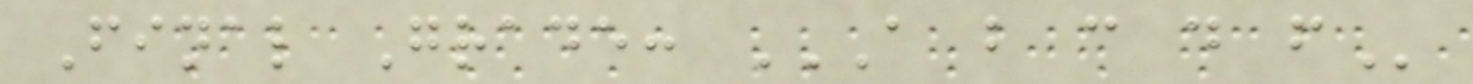Final Grade: A B C D F
